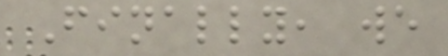Finally, we
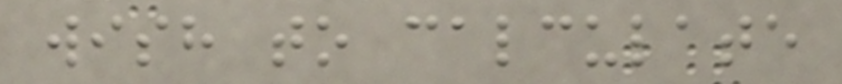wish to calculate
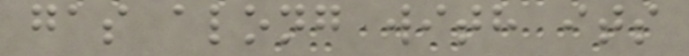gas along with its
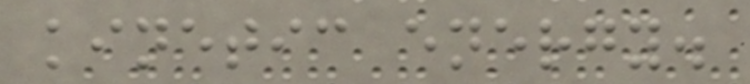kinetic energy.
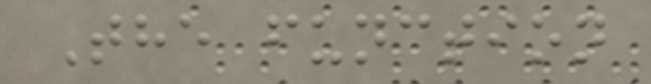The function
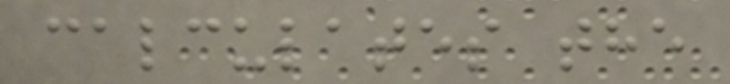calculates the
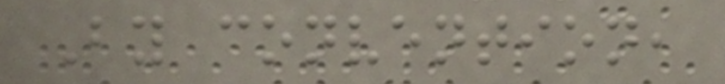By convention,
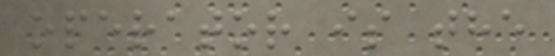operator is the
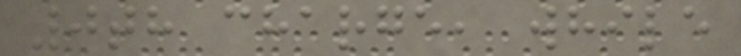0th charge, while
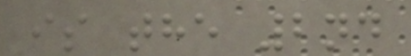is the 2nd
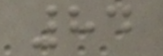84
